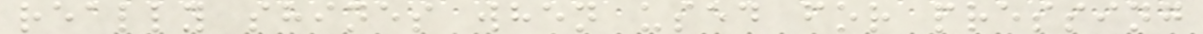really shines when used for pressing
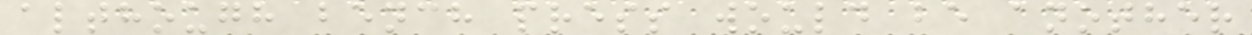although bench press would be another
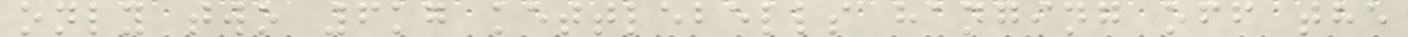only two 6kg kettlebells hanging off the
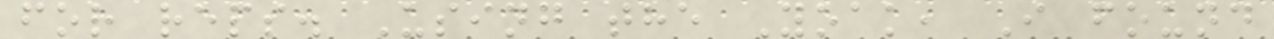for reps. Using the Yoak, I found
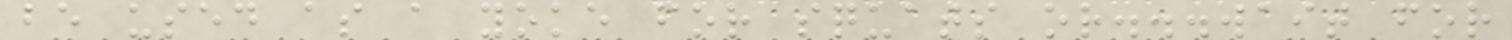be used as a yoke for squats or...wait for
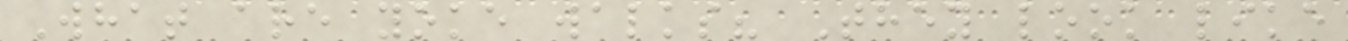What are yoke walks? They look like
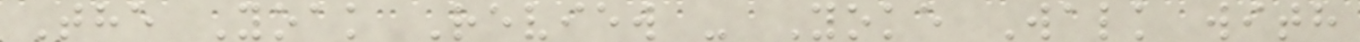The Yoak Review - Yoke Walk with
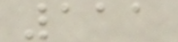111
